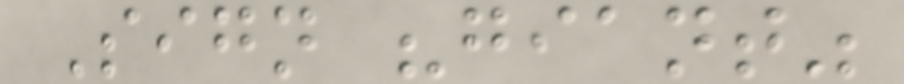Sign "giant"
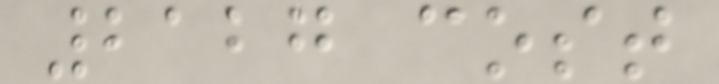2127 cost
